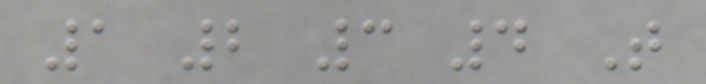1 2 3 4 T
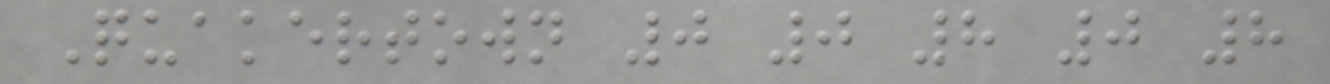Quakertown 0 0 8 0 8
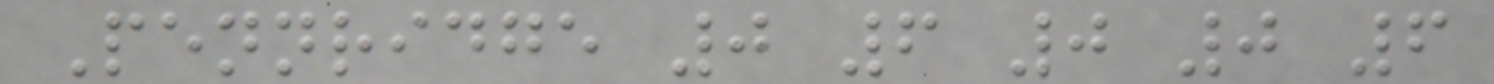Pennridge 0 6 0 0 6
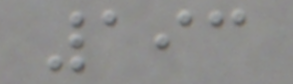193
